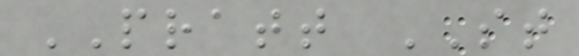PRATT ST
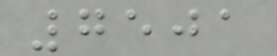7501
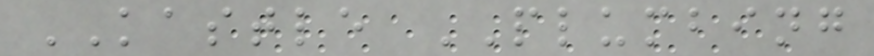KASTLE PLUMBING
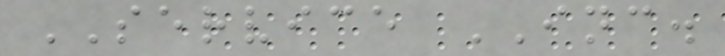SERVICE INC.
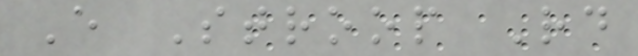E Stroop Rd
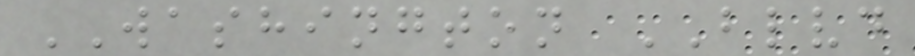WASHINGTON BLVD
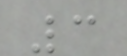3
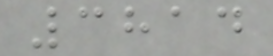3814
